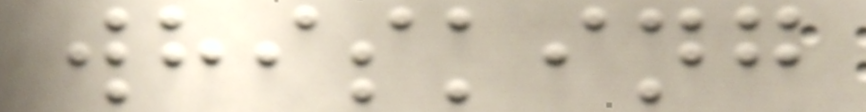whisking
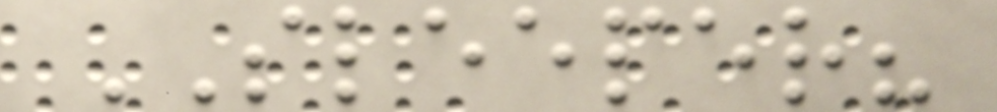SLEEPER?
